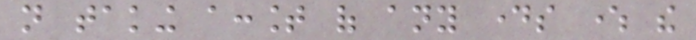not taking account of any days where the
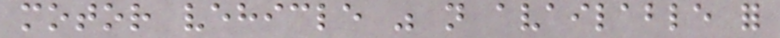motor vehicle was not available for
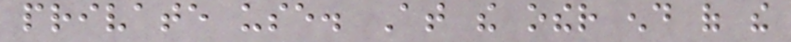private use. At the other end of the
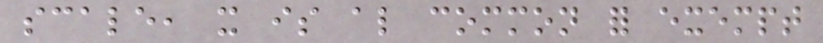scale, it is also common for exempt
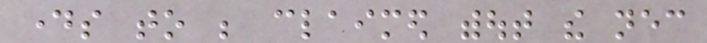days to be claimed without the necessary
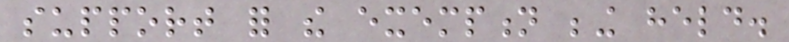support for the exemption being held.
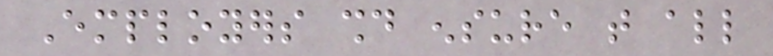Employers should ensure that all
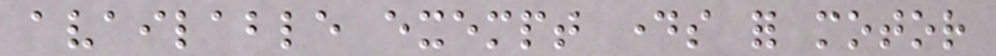available exempt days for motor
